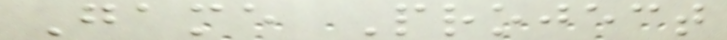Game Project
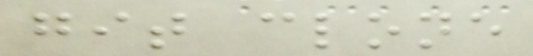git clone
